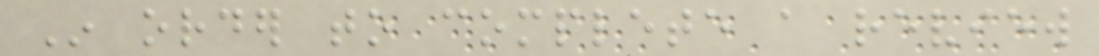In order to complete a review
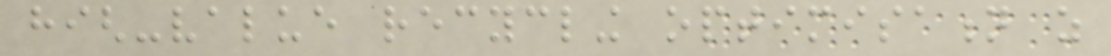high-value recycling optimisation as
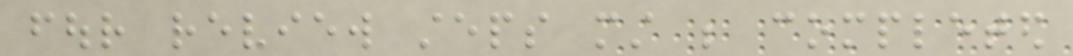four review steps must be completed
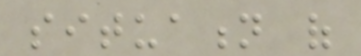situation of
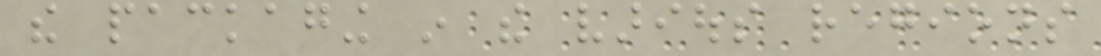the packaging in the various regions
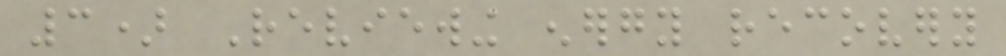3) Reviewing energy recovery
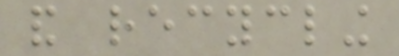and recycling
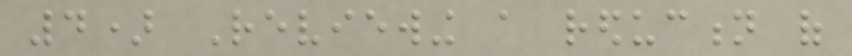4) Reviewing a reduction of
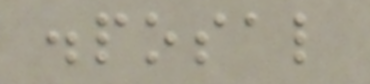disposal
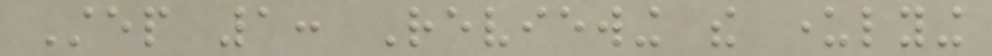Step 1: Reviewing the underlying
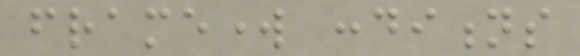framework conditions
